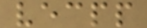vecpp
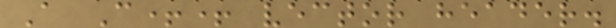A C++ vector header.
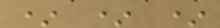* * *
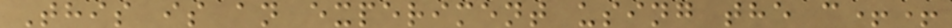This is an experiment using the c++
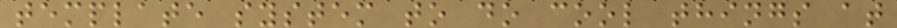template system to do cool things at
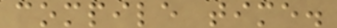compile time.
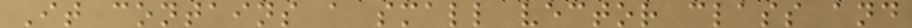It contains a small vector class and
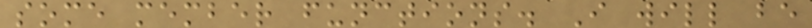some member functions. I will be
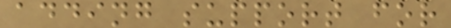adding support for
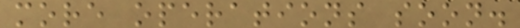more operations soon.
